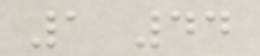1 44
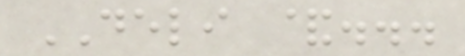DELI &...
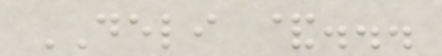DELI &...
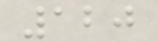120
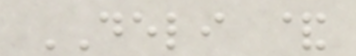DELI &
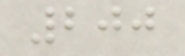200
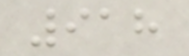918
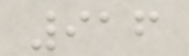916
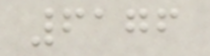6176
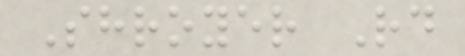Shroyer Rd
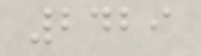2429
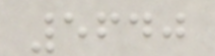5640
